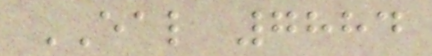EAL 7884
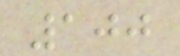100
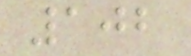102
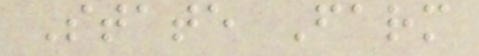State Farm
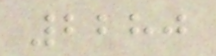2280
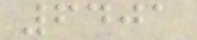6401
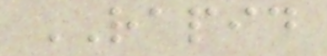RAPID
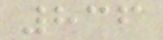836
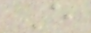E
